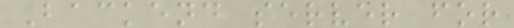Backend server for
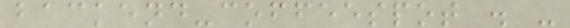backend-coffeespot . -
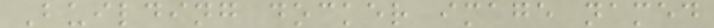Building docker image named
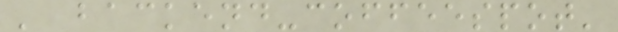' backend-coffeespot'
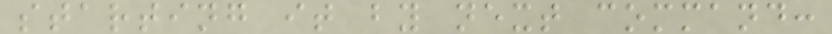starting it by next command:
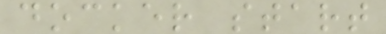docker start
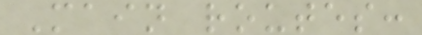Main routes:
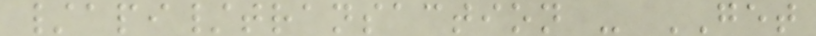/api/transaction - GET
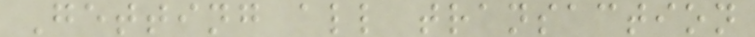Getting all transaction
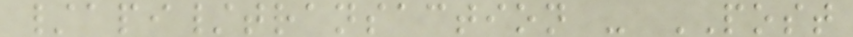/api/transaction - POST
